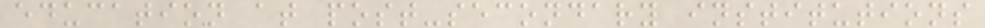education at post-secondary institutions
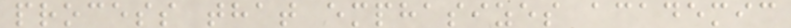process that emphasizes academic
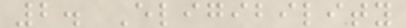2. Eligibility
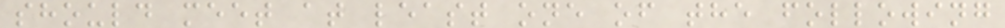should meet at least one of the following
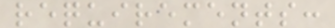requirements:
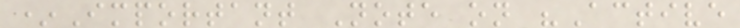*Important Note on "Active
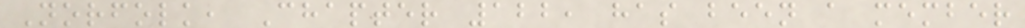Norfolk, Chapter 122, has been a member
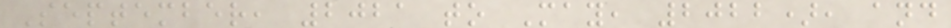September, 2021 to May, 2022), and
